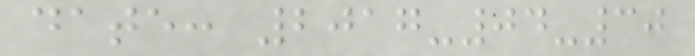date: 2017-04-30
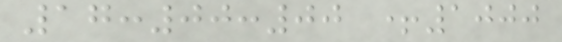17:00:00 +1000
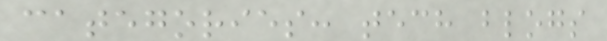categories: tech blogs
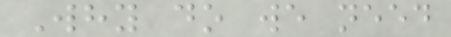Why do we need
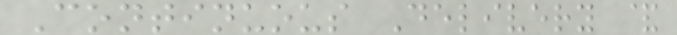Continuous Delivery &
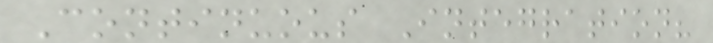Continuous Integration?
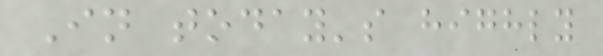In today's highly
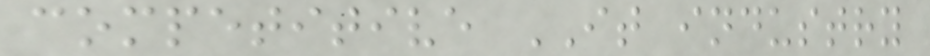competitive IT industry
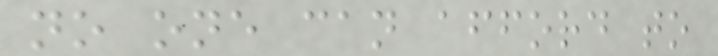no one can afford to
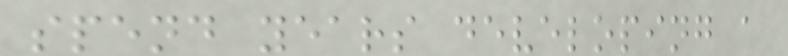spend years developing a
